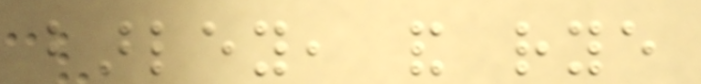barley, and rye
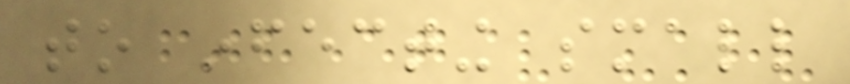to infecting small
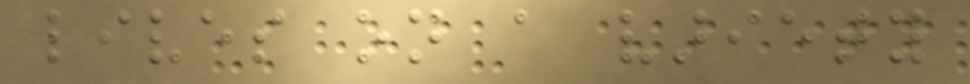lives on a variety
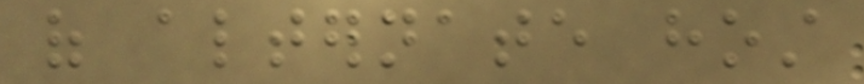of alternate host
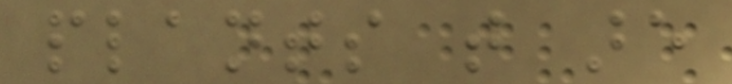plants that are
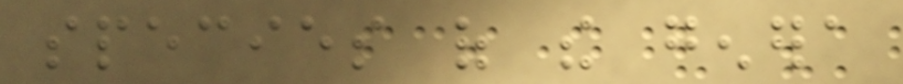species of the genera
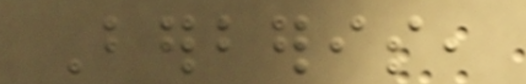Berberis,
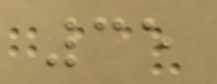35
